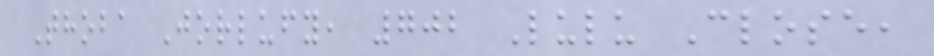Thoba Jorlufy, 702 Lulu Close,
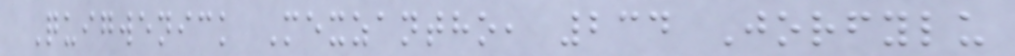Quigwenick Mexzantho, 234 Jorfylu
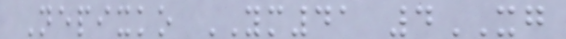Nepixko YM41 4XG
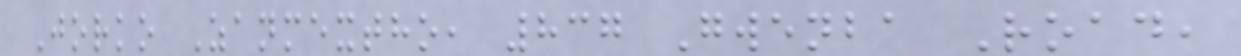Jorko Zanmextho, 837 Gwenba Road,
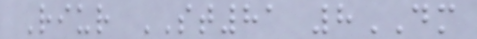Riur ST81 8DM
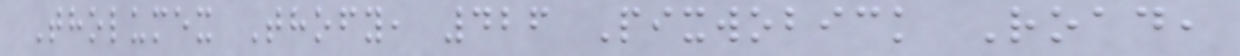Tholumex Thofy, 426 Pixwobick Road,
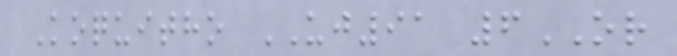Koquitho UJ91 6OR
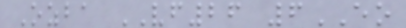Ozba VF26 6EO
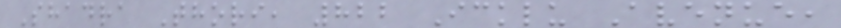Shadra Thori, 822 Icklu Avenue,
